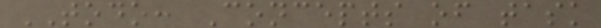TODO: Concepts of task
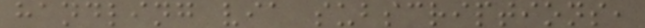handling via subscriptions,
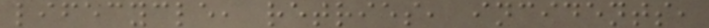lifecycle, retries, incidents,
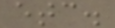etc.
